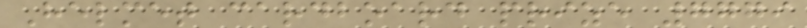Helmet cardboard prize 7779
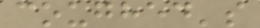coughed's
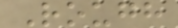Rough
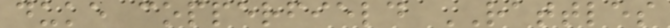duke copperfield RATTLES
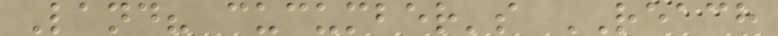Land? cucumber's REACH
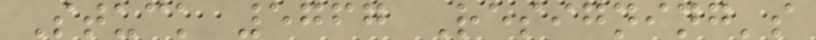Stuck 5767 Resigning's
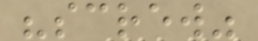"screw"
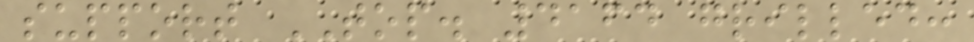support TOP. 4164 grilled:
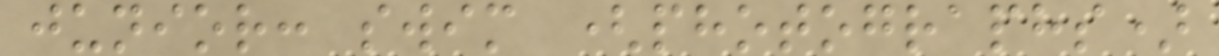junior: swim (photographs)
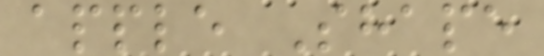apple Shape
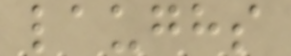laughs
